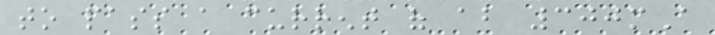to pass a current of about 300mA
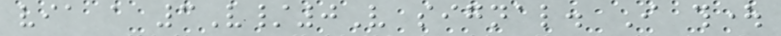via a 3V/0V signal. I thought
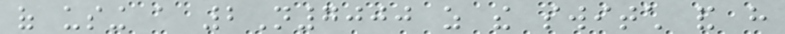of using a 2N7000 as the switch and have
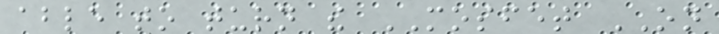able to turn the MOSFET ON
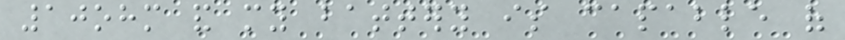10ohm and my battery is capable of
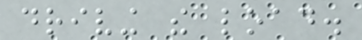driving the load.
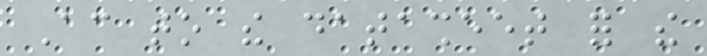According to the datasheet for the
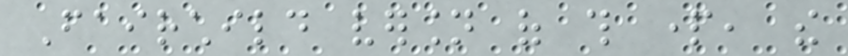Fairchild version of this part, the
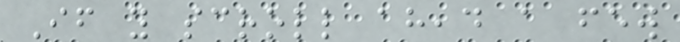If you scroll ahead a few
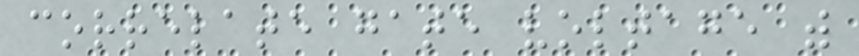correlate gate voltage with
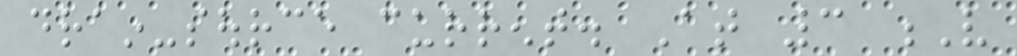drain-source current. At 3 V
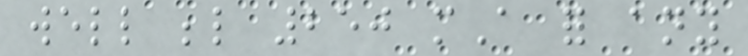well below 250 mA for any
